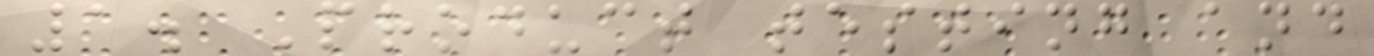1. Product testing and
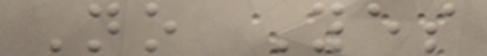No Yes
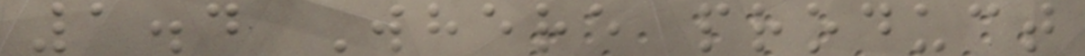1.4 Where product
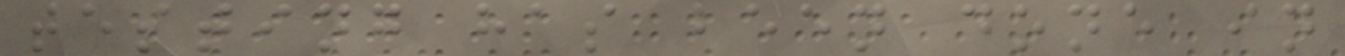testing has been done in
